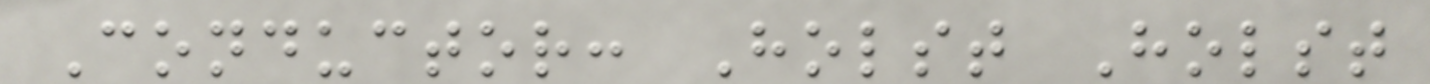Conductor: Holst Holst
